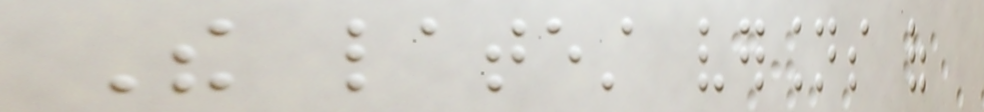The latest versions of
